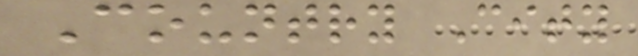Country City
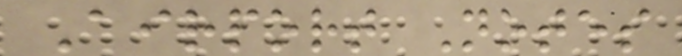Airport Notes
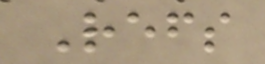Refs
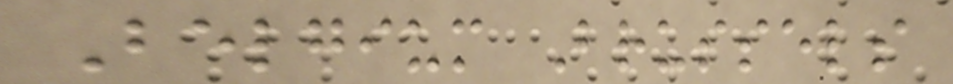Belgium Brussels
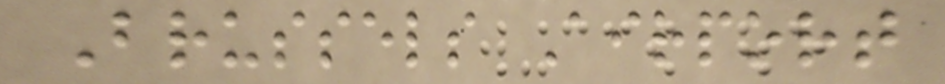Brussels Airport
